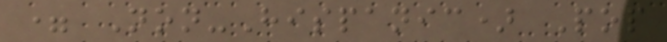= Non-Hispanic) Pop
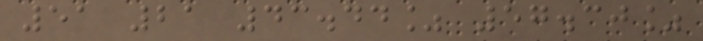51 21 43.44% 57.30%
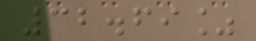32.69%
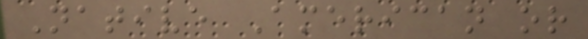Native American or
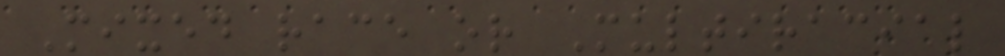Mixed race or Multiracial
